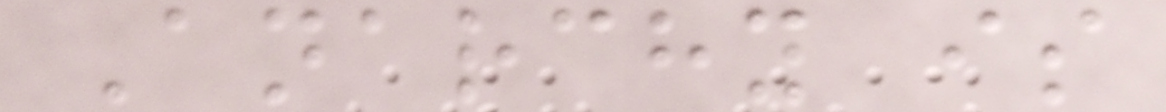Anarchy is
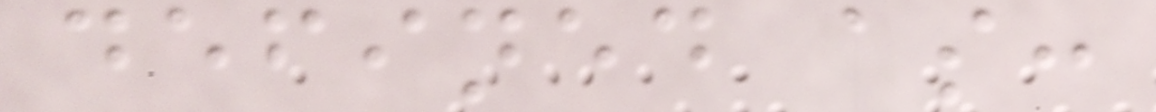defined as:
